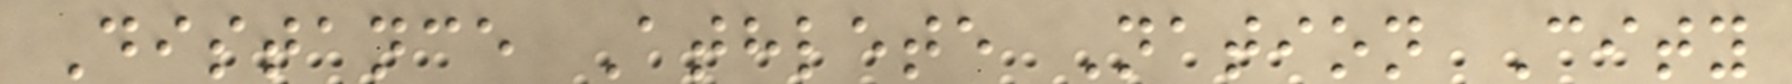Distance Athlete Nation City
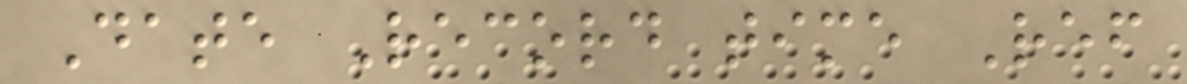Date Record time Ref
